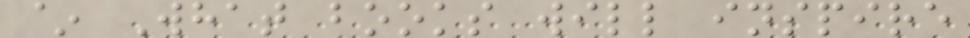~ What books will inspire
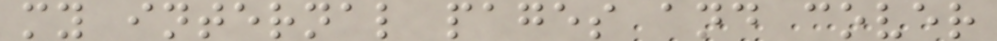my internal pages and cover
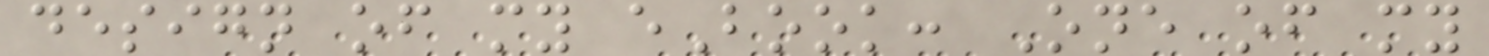design of my eBook: One of my
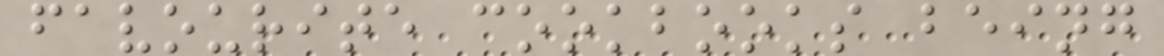favourite cookbooks being
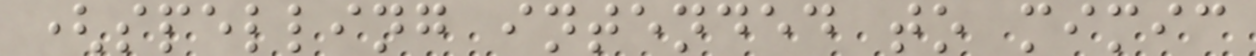(spelling intended to mimic
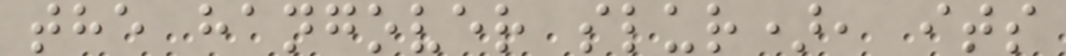the hangover slur), its
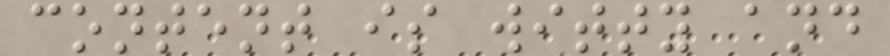content is witty and
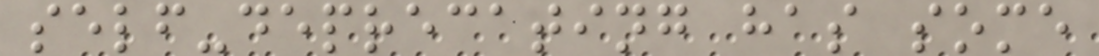self-deprecating has some
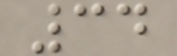34
